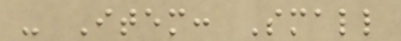- Item: Small
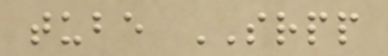tube SRPP
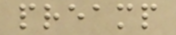preamp
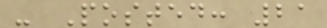- Posted: 21
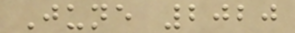June 2020
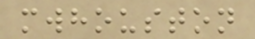mwhouston
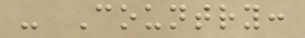- Country:
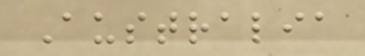Australia
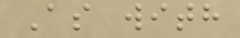As with
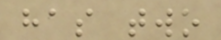has two
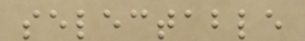selectable
